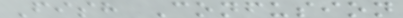Fish Confusion
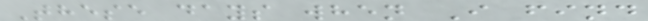These days when I find
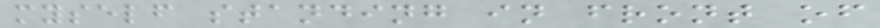myself standing in front of
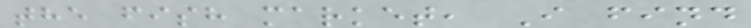the fish market, I find
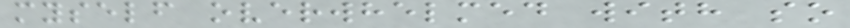myself overwhelmed with so
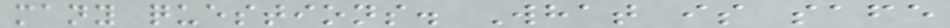many questions. What is safe
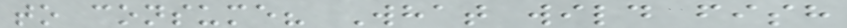to consume? What wild fish
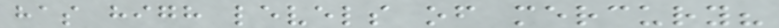has high levels of mercury?
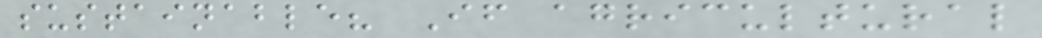sustainable? If agricultural
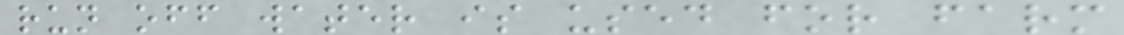run off water is used for farm
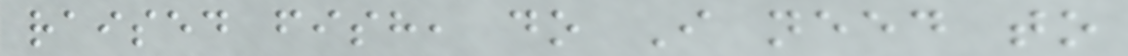raised fish, do I need to
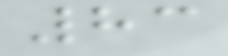83
